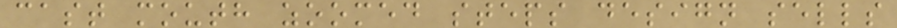cast mouth zoomed steps design sells
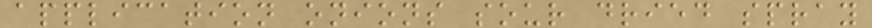application onions sour dried spray
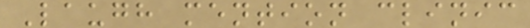Laugh mention clinic
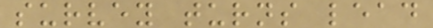survey turns lead
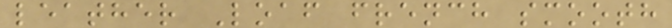leather Loaf french smooth
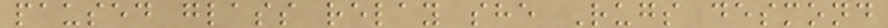paused glass relay she Rugs desmond
